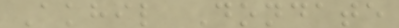Akhil Dondate
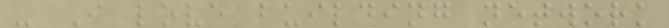- I love building network
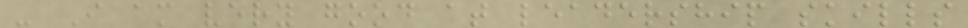- I am very good at leadership skills
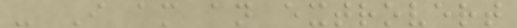- I am an extrovert
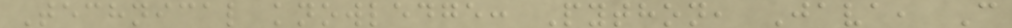Technical knowledge: Python, Java, C
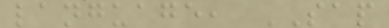language, SAP
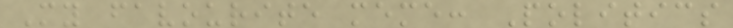My favourite meme: Politics
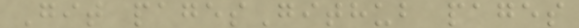Git pagesGithub pages
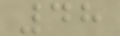48
